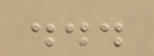...
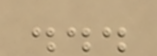...
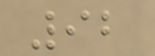92
